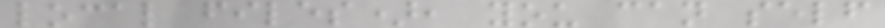local files), you can self
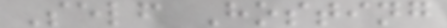Self Hosting
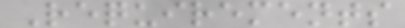Requirements
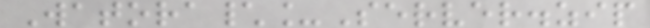Watora\_Server.zip
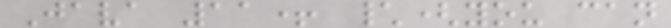Java 11+ \(you can
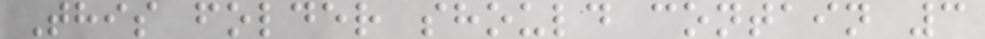This folder should contain 3
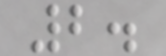2.
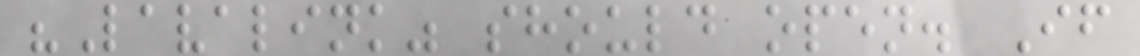"Lavalink" should open. If
